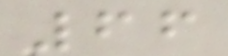66
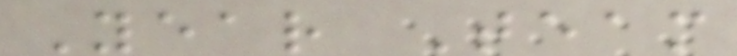Year Team
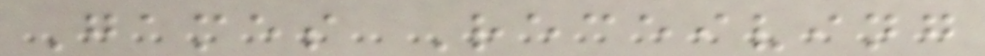Games Receiving
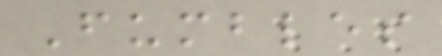Fumbles
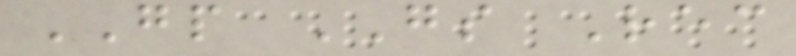GP GS Rec
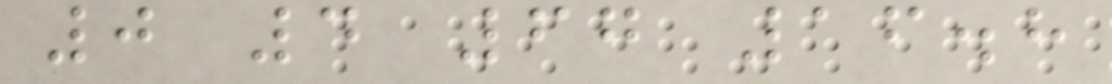0 4 67 16.8
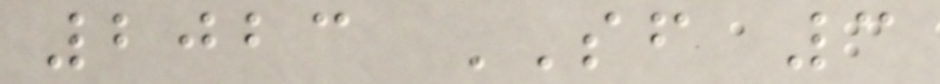2023 SF 3
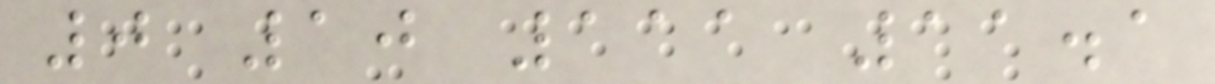0 10 111 11.1
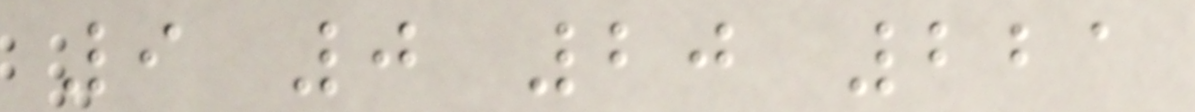9 0 20 221
